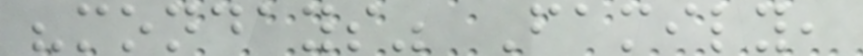"mondays" Family,
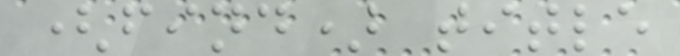(find) title
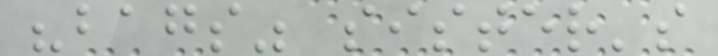"bags" sister's
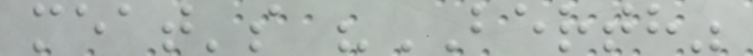meat's "BERTH"
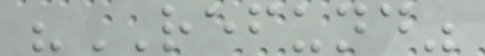"REFUND"
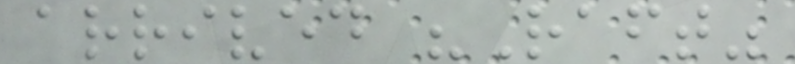arrived "Raft"
